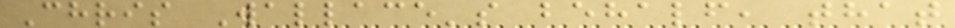Chris Wallace's behalf, that
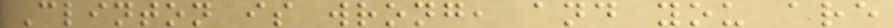Clinton is wrong, and you are
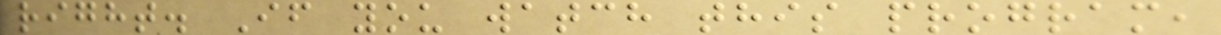right. If you watch this program,
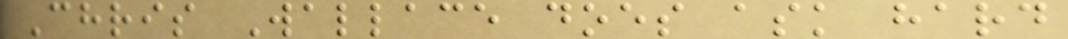Chris Wallace does ask hard
